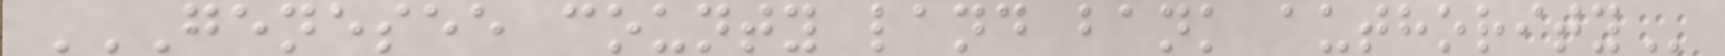GENESEE COUNTY LAND BANK AUTHORITY
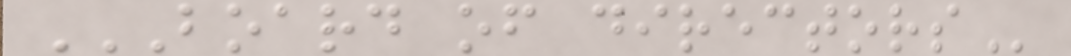BOARD OF DIRECTORS
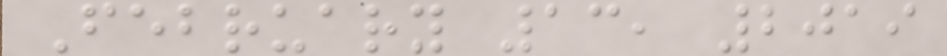February 13, 2019
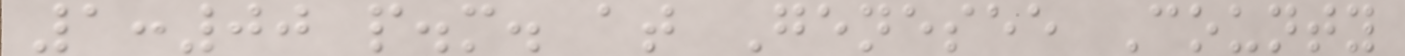1:00 p.m. at Genesee County
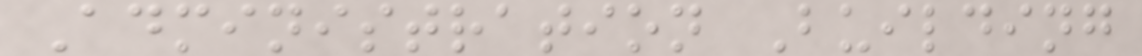Administration Building
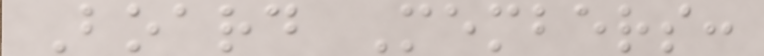Board Members:
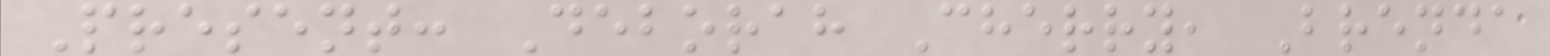Present: Deborah Cherry, Brenda
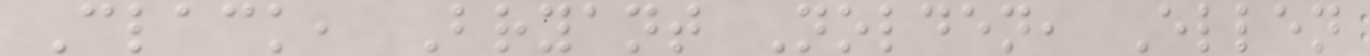Clack, Bryant Nolden, Ellen
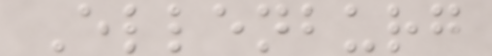Ellenburg
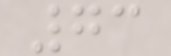73
